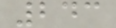243
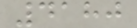4180
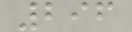296
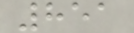851
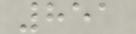851
